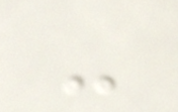-
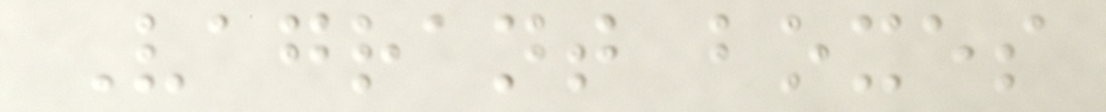Vagrant boxes
